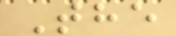The
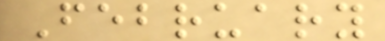February
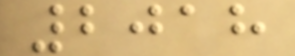2018
